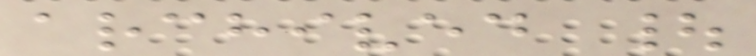archived |
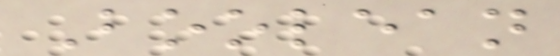Boolean
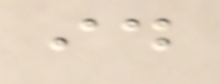id
